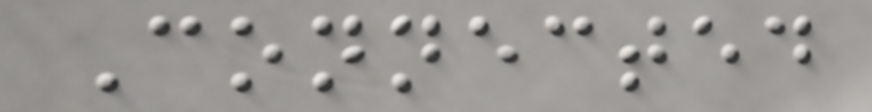Connected
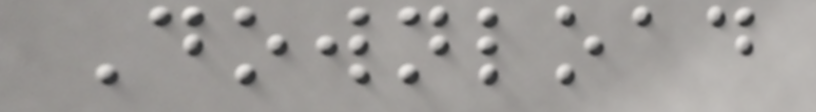Download
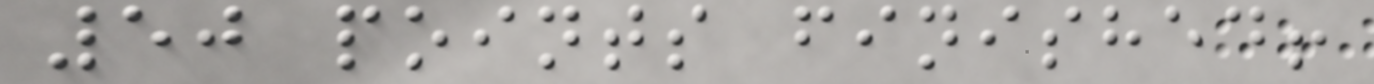50 points finished!
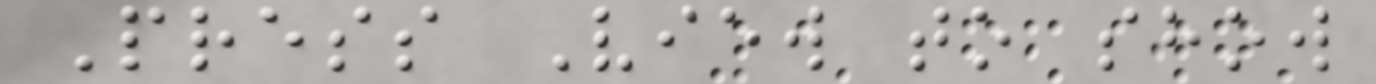Press View to show
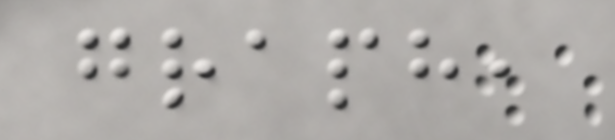graph,
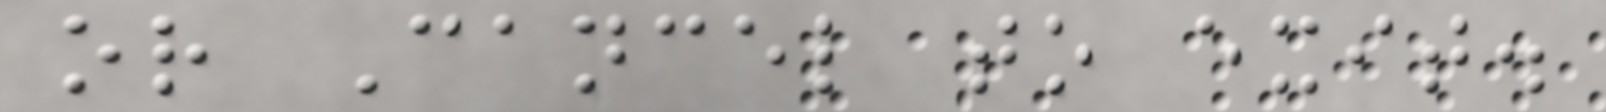or Cancel to exit.
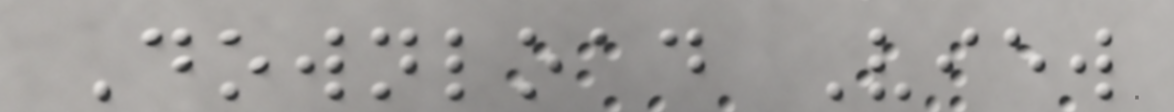Download View
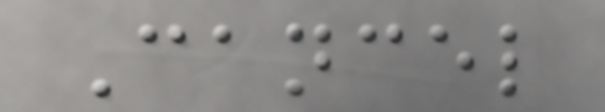Cancel
